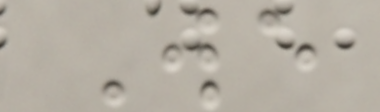We
